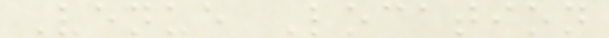Venue Location
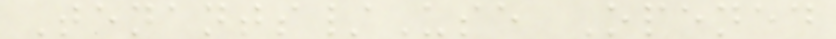Tenants/Use Opened
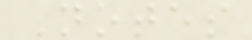Notes
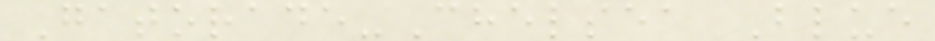Gatorade-Chelsea Blue
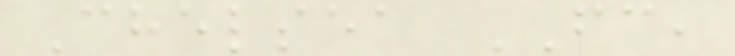Chelsea FC,
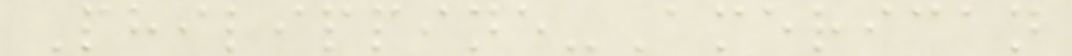Philippine-American
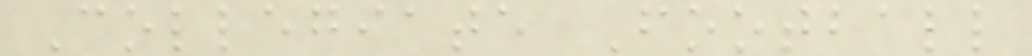Collegiate Football
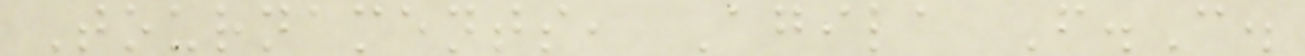Tournaments, Agila F.C.
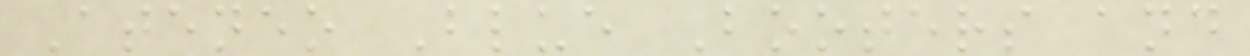Ateneo Blue Booters and
